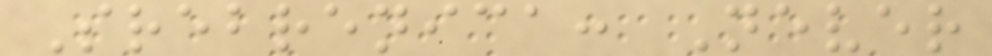Srebrenica: Never
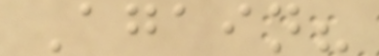Again?
